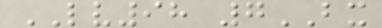LV98 7BX
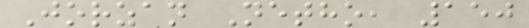Jorzan Netho, 150
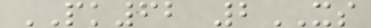PK62 2XS
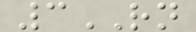3RN
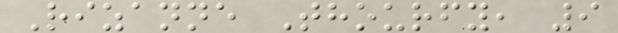Rizanne Thourfy, 9
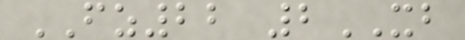FZ22 2XB
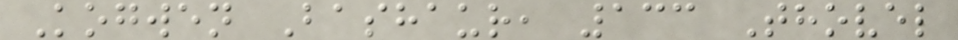Kogwen Bashaur, 133 Thovel
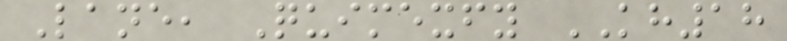Lane, Quimexfy KH18
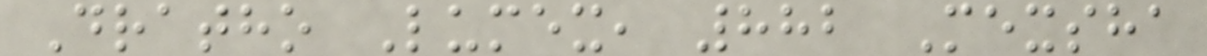Dratho Lumex, 882 Mexsha
